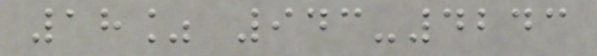18% 943-4243
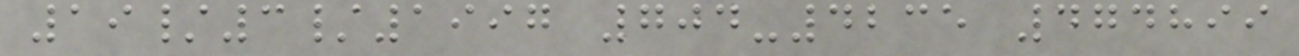19/3/1997 704-4235 474899
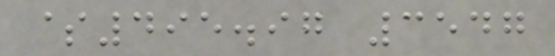$495.97 3547
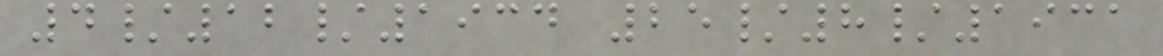4/12/1934 25/8/1931
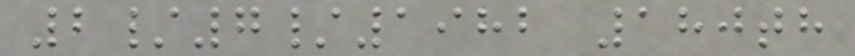2/7/1982 180th
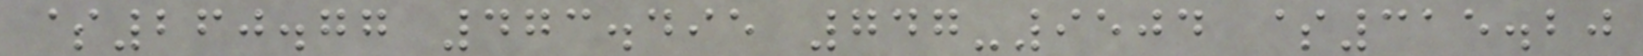$260.77 473.495 747-9504 $315.20
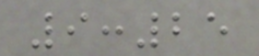9:25
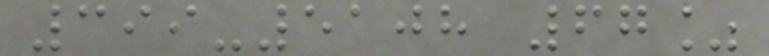399-5108 67%
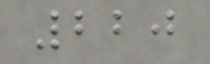220
